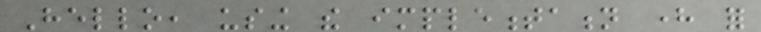Hello, using the implementation here for
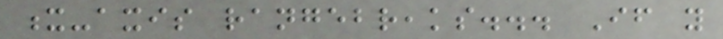x-axis rangebreaks... If you
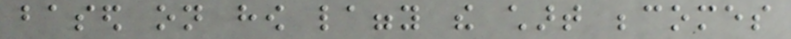based on how laggy the chart becomes
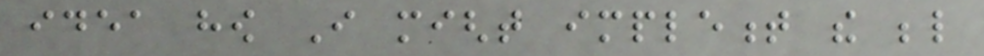idea how I might implement the below
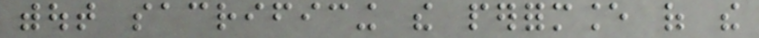without sacrificing the performance of the
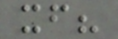itself?
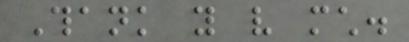Thank you very much.
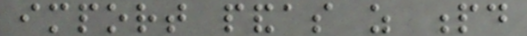import pandas as pd
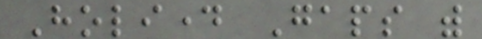Holiday Gaps with
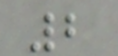2
